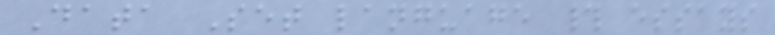Data Set language # essays
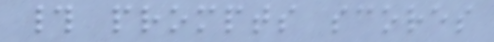# prompts scores
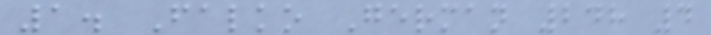1. Falko German 248 4
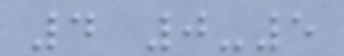4 0-5
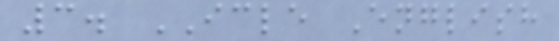3. ICLE English
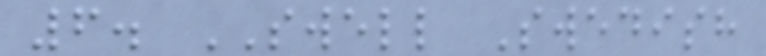6. SWELL Swedish
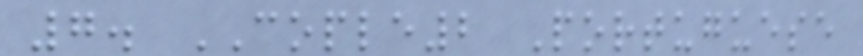7. COPLE2 Portuguese
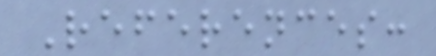References:
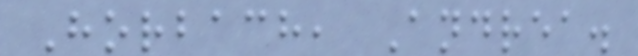Horbach, Andrea.
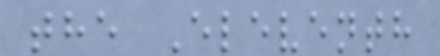the Eleventh
